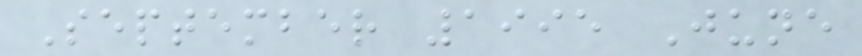September 1995 June
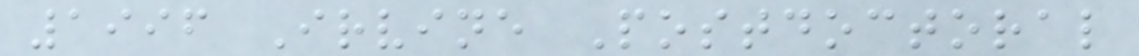1996 Irvine Postdoctoral
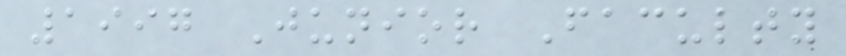1997 Junior Faculty
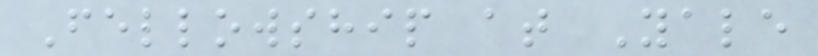Fellowship at Yale
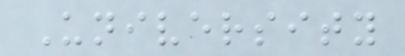University
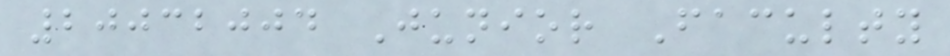20032004 Junior Faculty
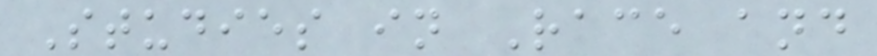Studies in Race and
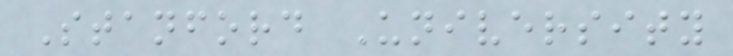Stanford University
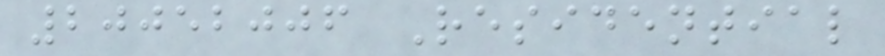20052006 Residential
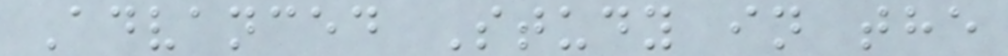Advanced Study in the
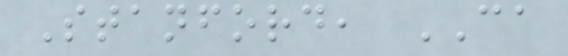Stanford, CA
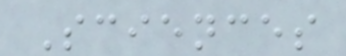Sciences
